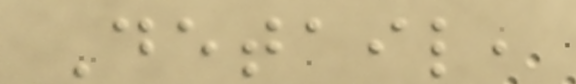Detail,
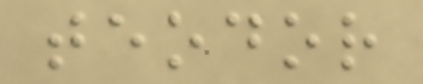teodor
